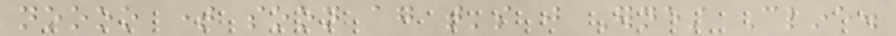noooo time soon again that's just Ernest Cline.
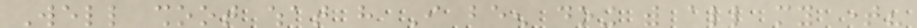Well shoot what have I been doing with all my time?
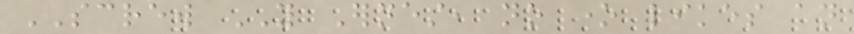SCREW YOU Ernest, no one likes an
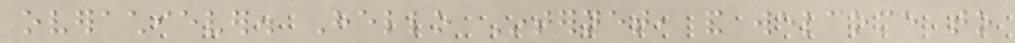overachiever. Hello Internet, and welcome to
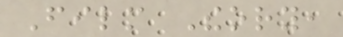Film Theory,
